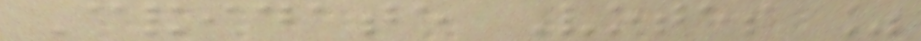Candidate Votes %
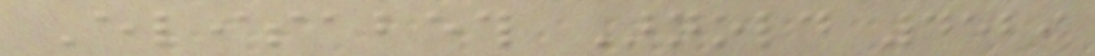Elisabeth Arnold 4529
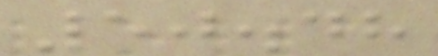50.48
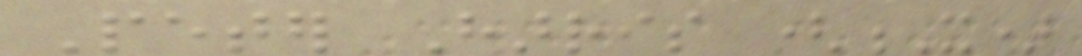Peter Harris (X)
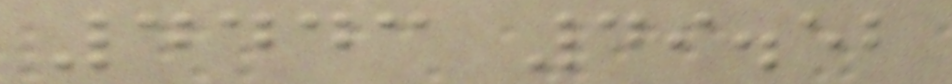4443 49.52
